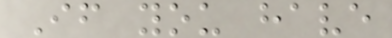If you have
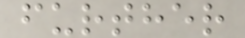further
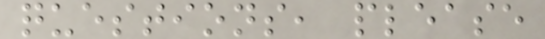questions, please
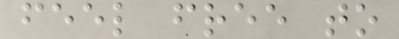feel free to
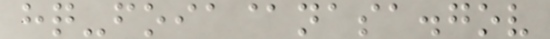hq-foia@nasa.gov
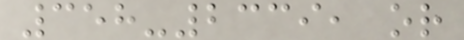358-2339, or
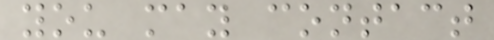you may contact
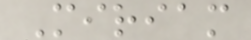Miriam
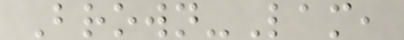Brown-Lam,
